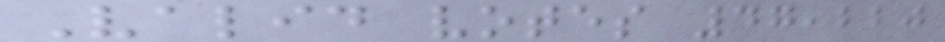Valid votes 47,220
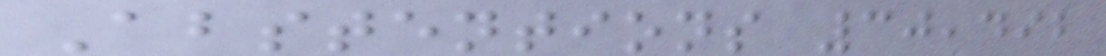Abstentions 30,492
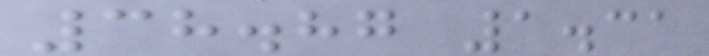38.87 1.31
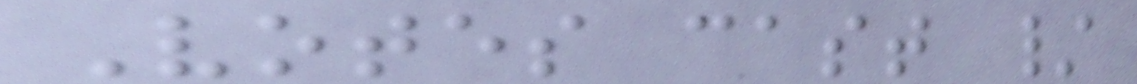Votes cast /
